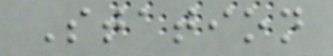Station
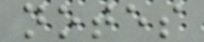notes
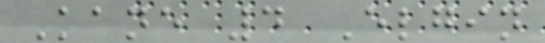Kane 4 Elgin
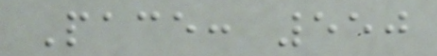Pace: 550
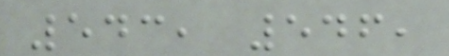543, 546,
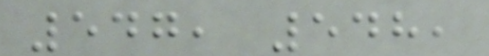547, 548,
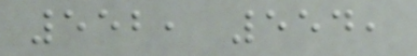552, 554,
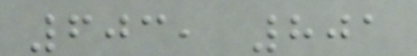603, 801
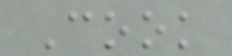Cook
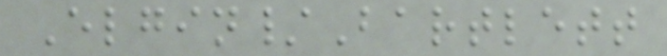Elgin/Bartlett
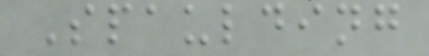Spaulding
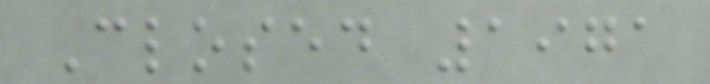Closed 1971
